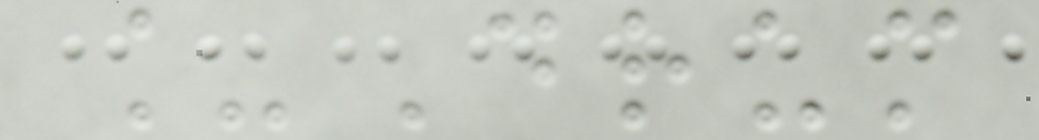_Drum
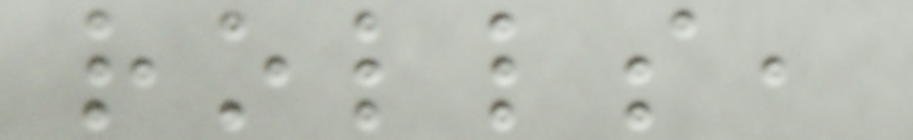rolls,
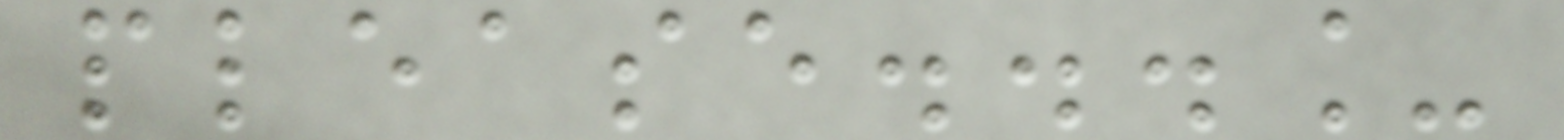please..._
